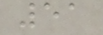51
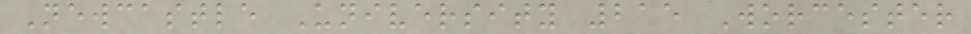Newcastle University 215 Worcester
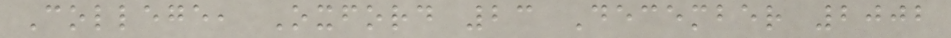College, Oxford 23 December 2002
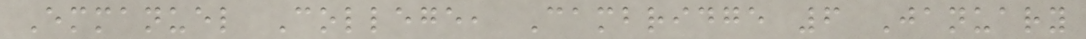Emmanuel College, Cambridge 6 January
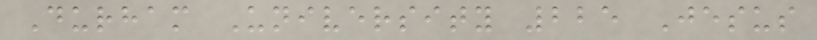Durham University 225 Jesus
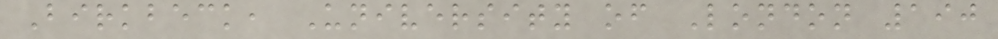Birkbeck, University of London 190
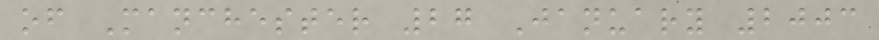of Manchester 27 January 2003
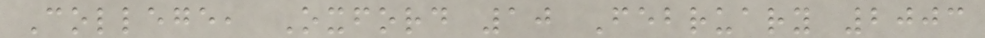College, Oxford 10 February 2003
